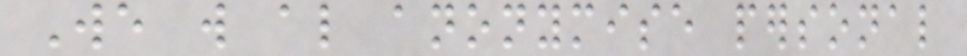We will also anonymise personal
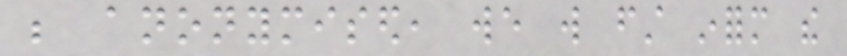be anonymised, we will first inform the
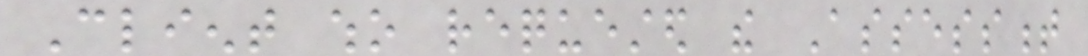Client who requested the Assessment
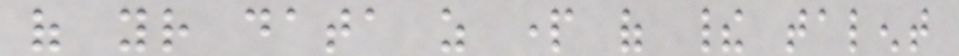of your data as part of their talent
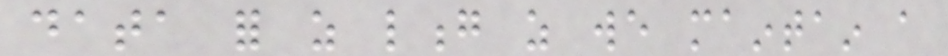data for as long as we maintain a
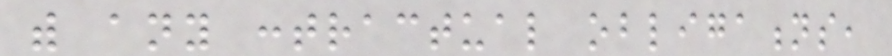with any contractual obligations,
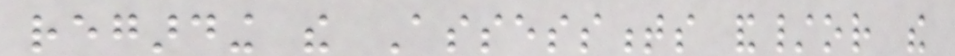regarding the Assessments and/or the
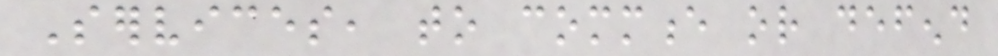Services, to commence or defend
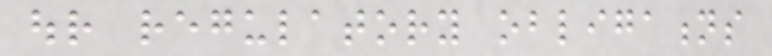our regulatory obligations
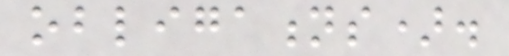obligations).
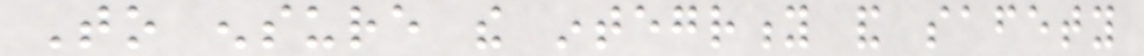To ensure the integrity and safety
